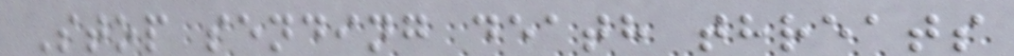Stop sending death threats
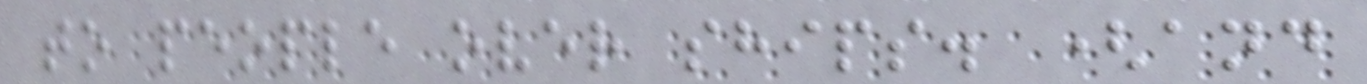to people over ships. (and
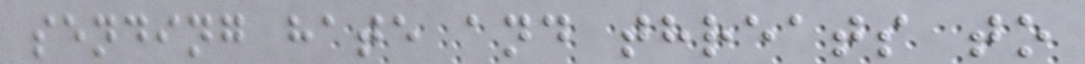sending hate and threats to
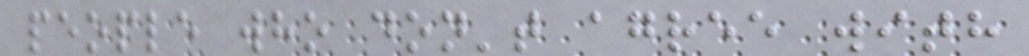people who don't agree with
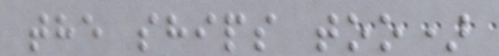the ships too)
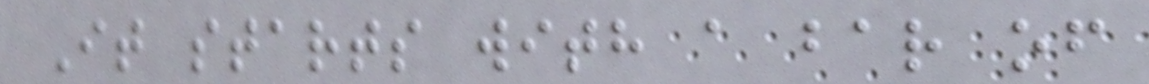It starts with a bar of
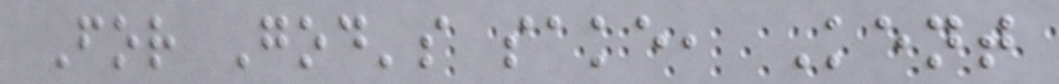For God's sake, Kent
